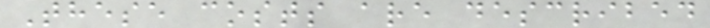These costs are described
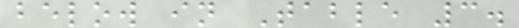below in Table 3.
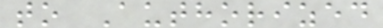to Authorized
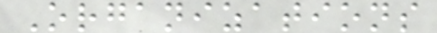Organizations
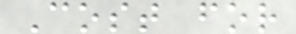Cost for
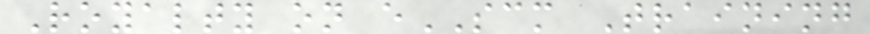Royalty on eSCM Training
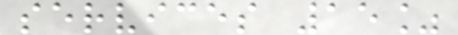services 15%
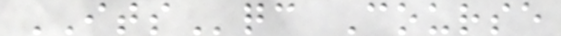ITSqc Course
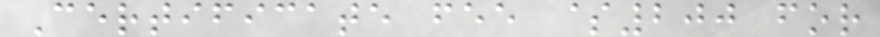Certificate fee $200 for
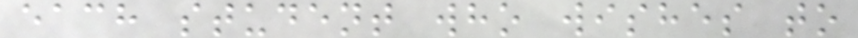each student who wishes to
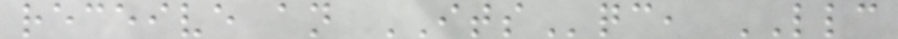receive an ITSqc, LLC
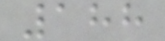188
